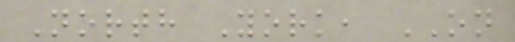North York, ON
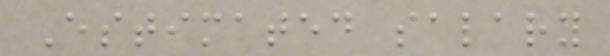Estimated salary
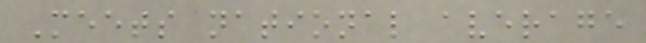Meets national average
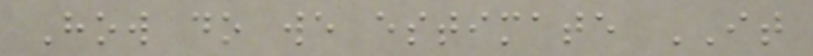How do we estimate IT
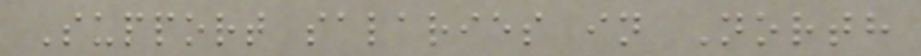Support salaries in North
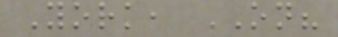York, ON?
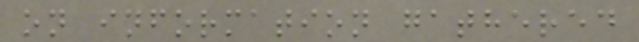on information gathered
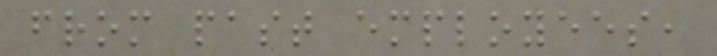from past employees,
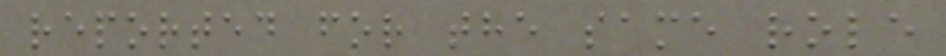reported for the same role
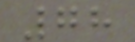78
